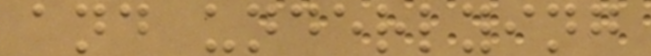and underlying
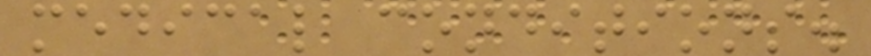medical conditions.
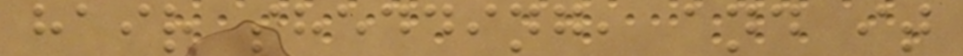hair shedding, and it
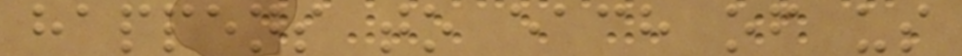happens to each of us
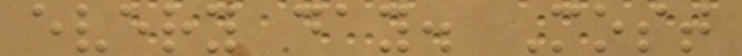every day. Most
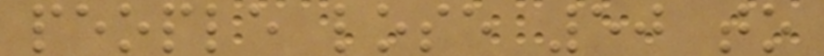people lose 50 to
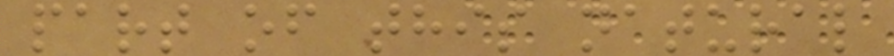part of this natural
